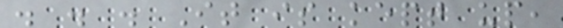. . . It is kept up,
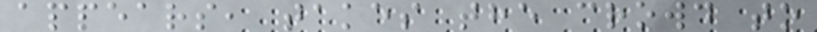appears, takes the crowd to
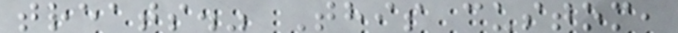treats." This custom,
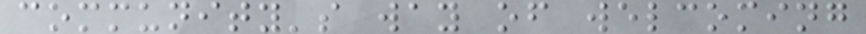community's way of welcoming
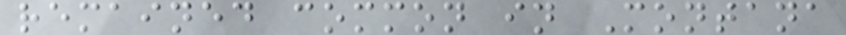remained common in Montana
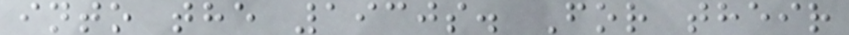into the 1930s. For their
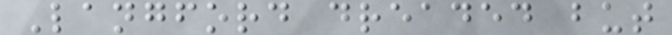Langford dreaded but
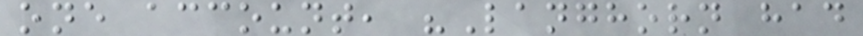one account, "Langhorn had
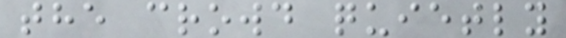the crowd quietly
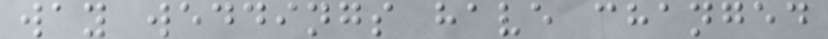way weddings have changed
